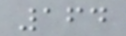164
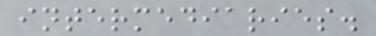intermediaries.
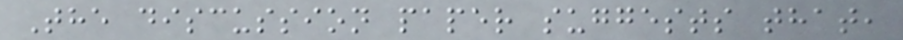The discussion paper suggests that,
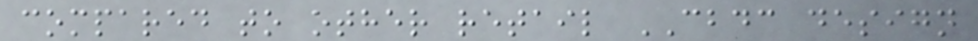compared to other retail CBDC design
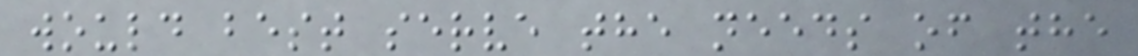would best serve the needs of the
